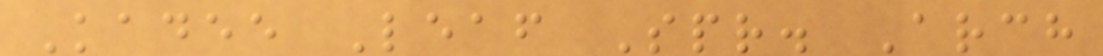Kadee Leaf Spr. Arch
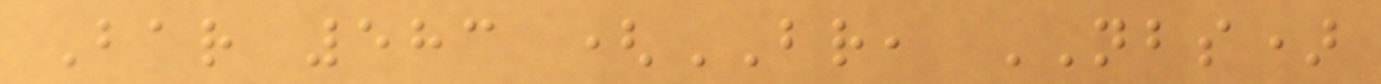Bar 583 (BR, NBS)
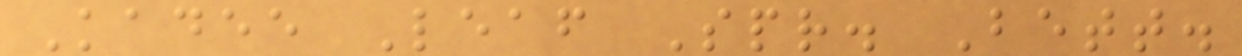Kadee Leaf Spr. Bett.
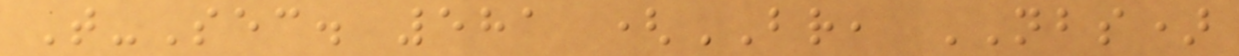T-Sec. 581 (BR, NBS)
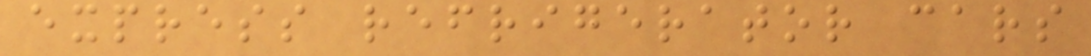express refrigerator cars
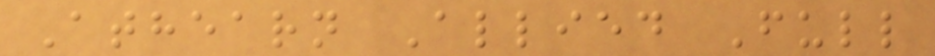Athearn Allied Full
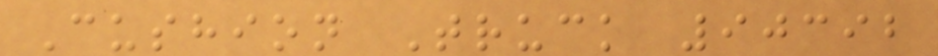Cushion Truck 90392
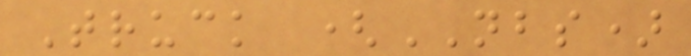Truck (NBS)
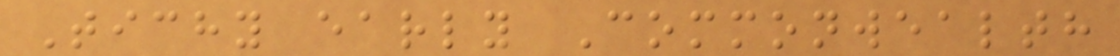Tichy early Commonwealth
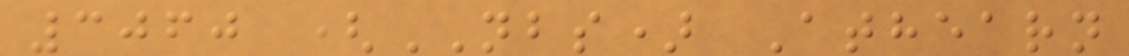3060 (NBS) Athearn
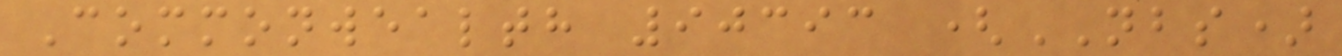Commonwealth 90393 (NBS)
